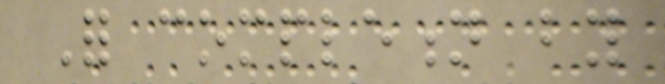For completion by
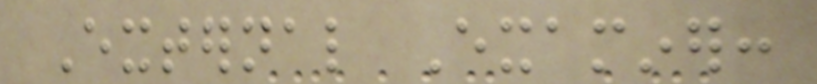External Examiner:
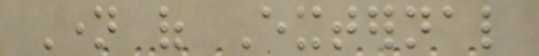Name of External
